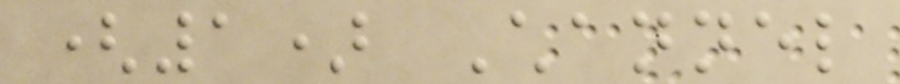(1) Channel
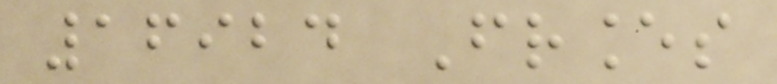16924 Frances
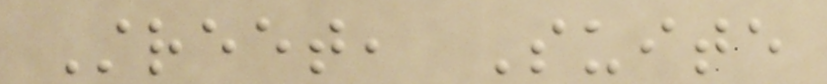Street, Suite
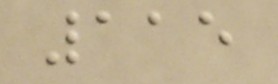115
